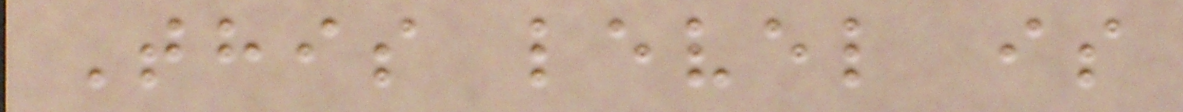This level is
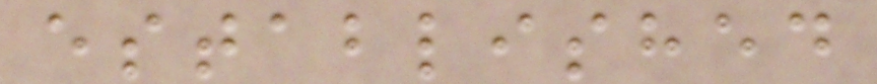established
